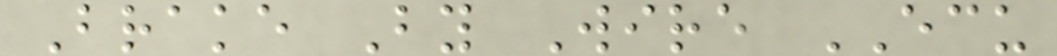Brake By Wire ECU
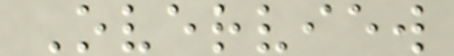Overview
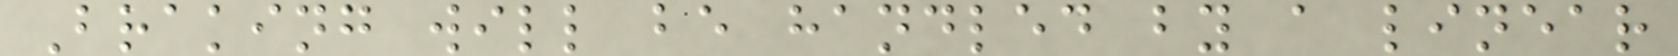Braking will be handled by a linear
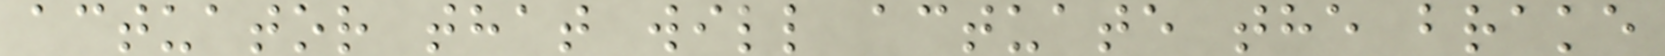actuator that will actuate the brake
